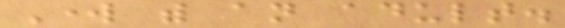Work with an adult.
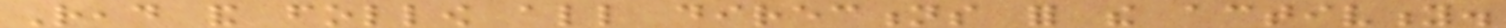Read and follow all directions for the activity.
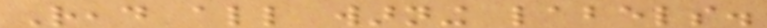Read all warning labels.
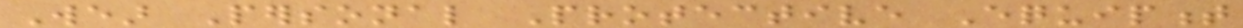Wear Personal Protective Equipment
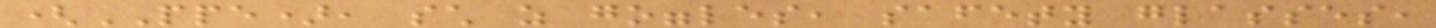(PPE), such as goggles, safety glasses,
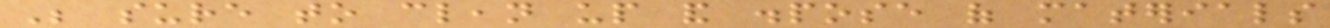Be sure to clean up and dispose of materials
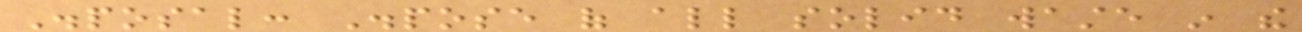Disposal: Dispose of all solid waste in the
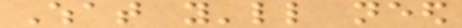What you'll need
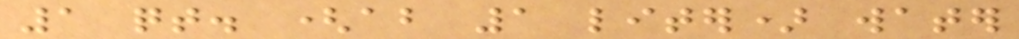1 qt. (about 1 liter) water
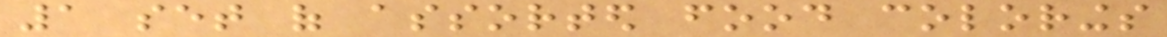1 set of assorted food colorings
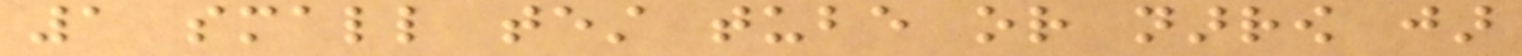1 small test tube or narrow jar
